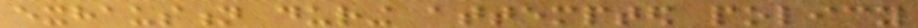exhaustion during attempted policy
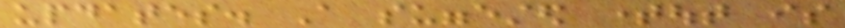updates. A suggested timeout is
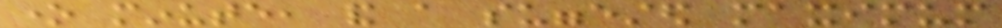one minute, and a suggested maximum
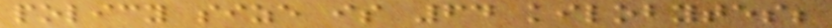policy size is 64 kilobytes;
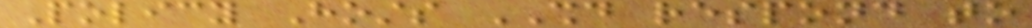Policy Hosts SHOULD respond to
